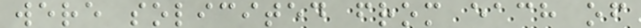were solicited from each of
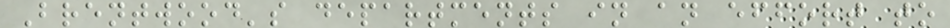Brentwood's departments in an effort to
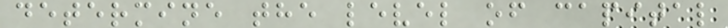determine the level of capital
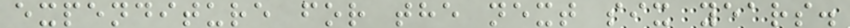expenditure for the next six years.
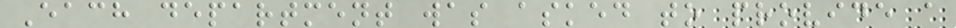Each department was asked to provide a
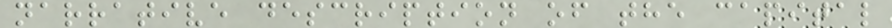narrative description of the capital
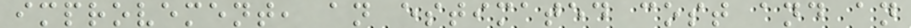improvement, an estimated cost and an
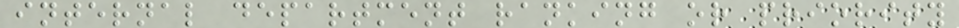internal department ranking or priority
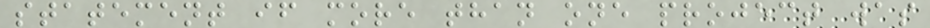statement if more than one project was
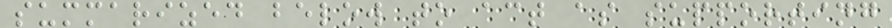summarized below to act as supporting
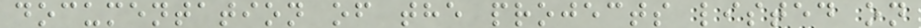documentation of the projects listed on
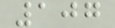107
